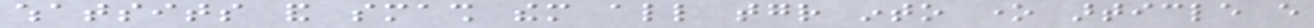whatsits and smash them all together into one article every
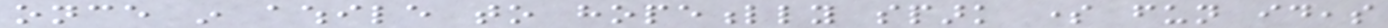once in awhile to hopefully spark some fun ideas
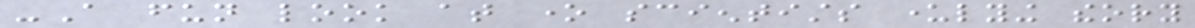-A fun look at one scientists underlying theory
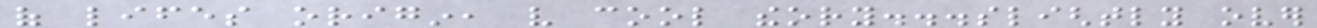of lifes origin, very cool theory...slightly over
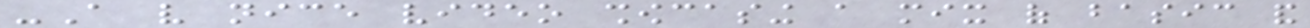-A very nice video showcasing a mix of basic and
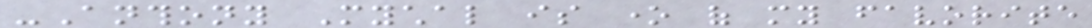-Anthony Mychal is one of my favorite
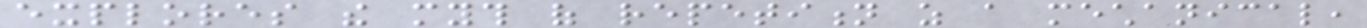explores the myth of repetition as a mechanical,
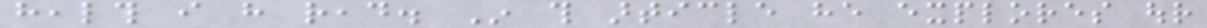health i have read. In this article he explores our
